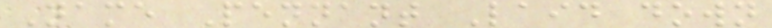Name Pennant Laid down
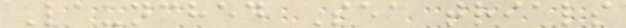Launched Sea trials
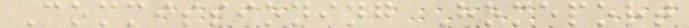Commissioning Homeport
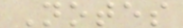Notes
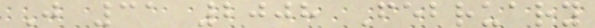J 31 2008 February
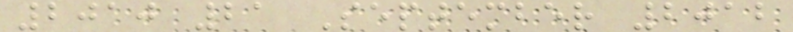2010 21 September 2012
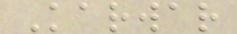Karwar
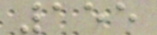155
